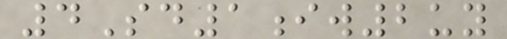4Sd1iw2uy
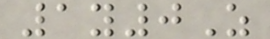1y0Z
